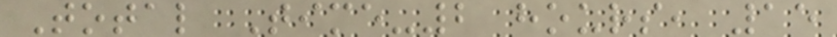Total Time-2 hours, 15
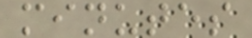minutes
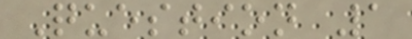Question 1
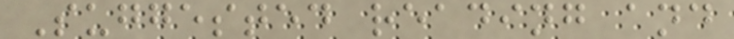Suggested reading and
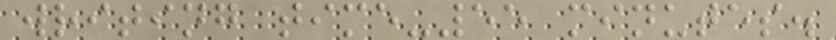writing time-55 minutes.
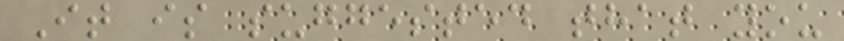It is suggested that you
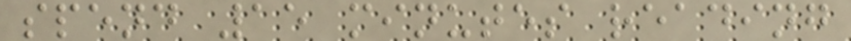spend 15 minutes reading
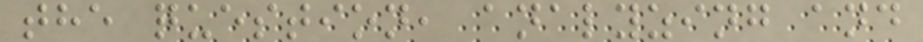the question, analyzing and
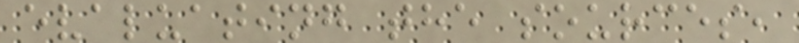evaluating the sources,
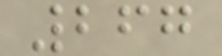267
